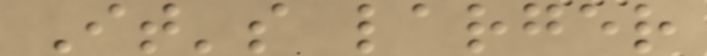It's larger
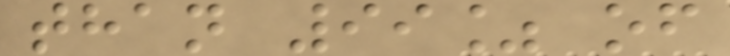than 99% of
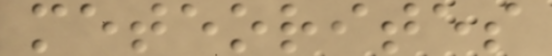meteorites
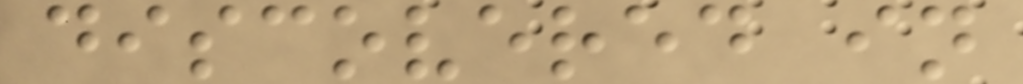discovered in
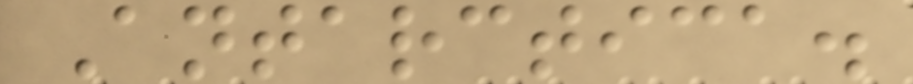Antarctica.
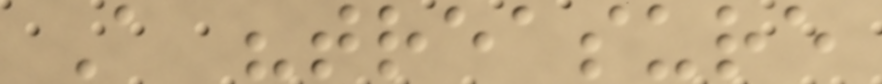A "treasure
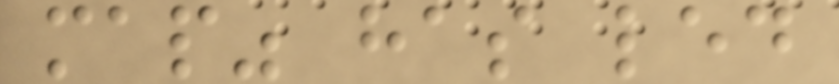map" has led
